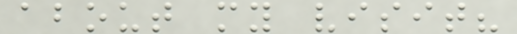about my visit?
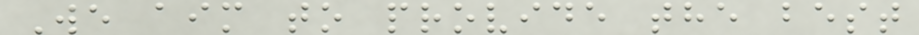We aim to provide the best
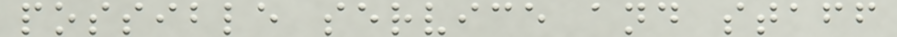possible service and staff
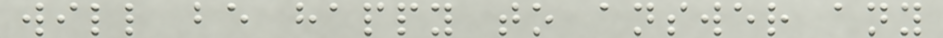will be happy to answer any
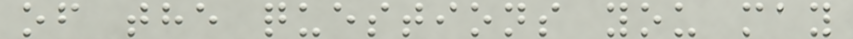of the questions you may
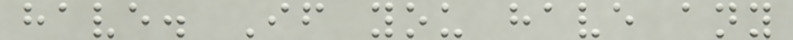have. If you have any
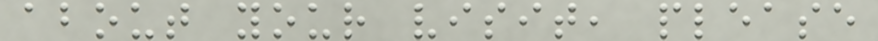about your visit, please
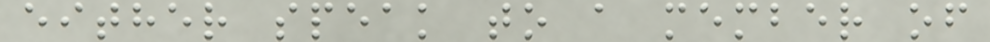either speak to a member of
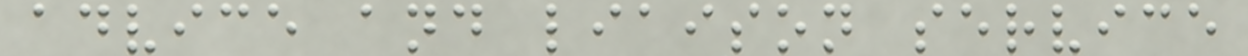advice and liaison service
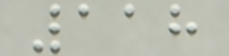118
